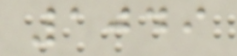1049
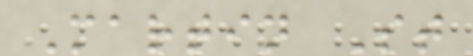Martin St
